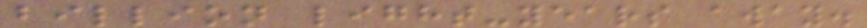billion light-years away.
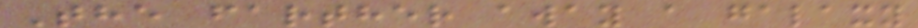The farther away a galaxy
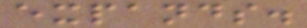expands.
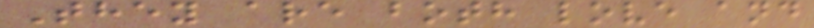They are both love and
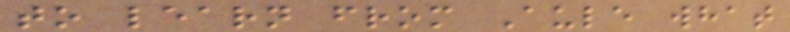to learn from Aule what
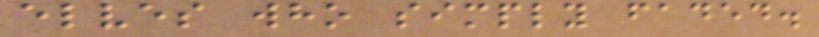elves who simply faded.
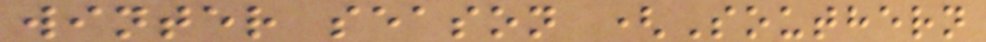winter season (Southern
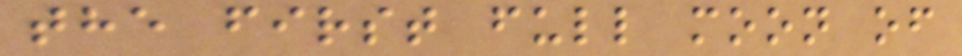the first full moon of
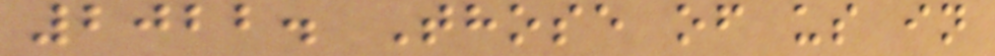2022. Those of us in
